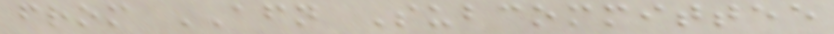from AFN Subcommittee
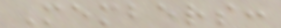Members:
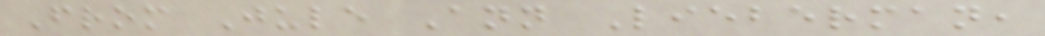From Jule Ann Lieberman,
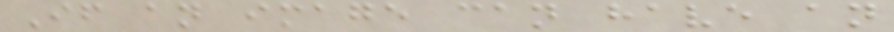If an image can have an
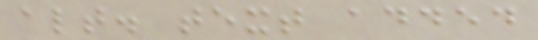alt. text added
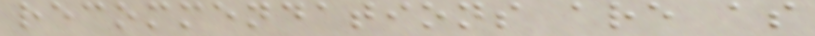recommendations are as
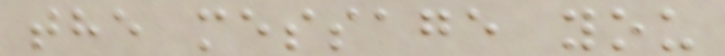the message you
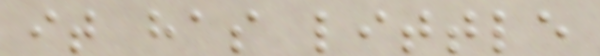it has little
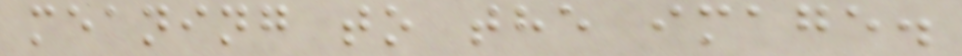meaning to the image.
